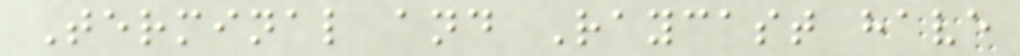Terminal and Raycast have
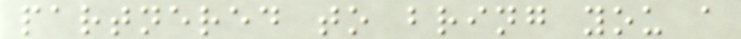partnered to bring you a
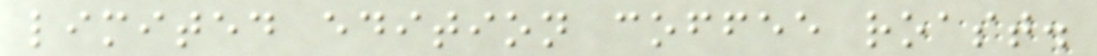limited edition coffee roast.
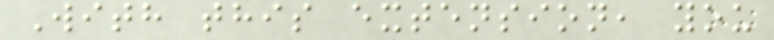With this extension, you
